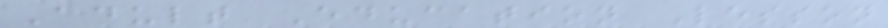Adult Education Lesson
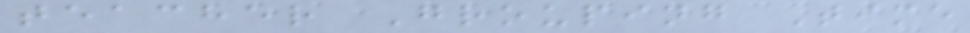teacher Grouping Time
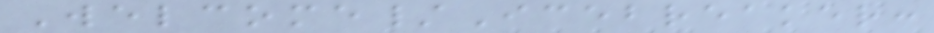Welcome/Icebreaker:
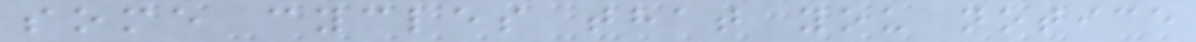some cycles that you notice
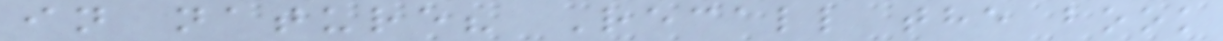in nature? Recall the book
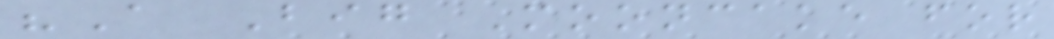"A Big Mooncake for
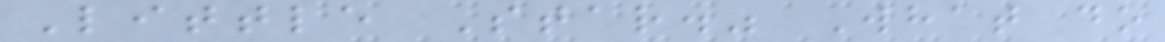Little Star." What do
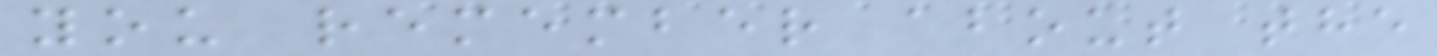you remember about the
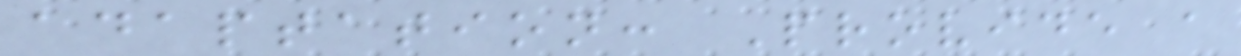adaptation: Provide a
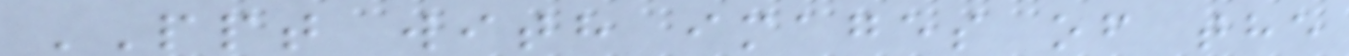PPT with images of the
